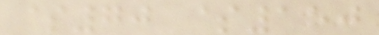$70 $150
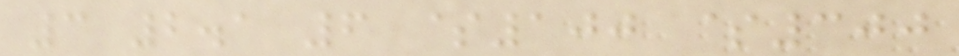3 2.1 6 $100 $300
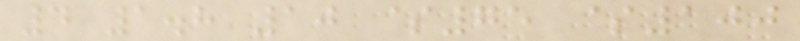4 1.8 10 $75 $100
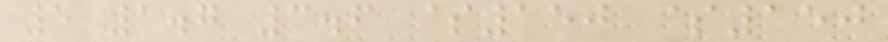5 1.7 3.6 $150 $150
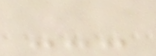---
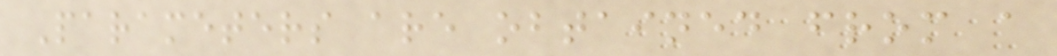Parameters are obtained from a
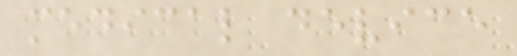medical device
